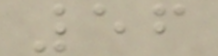56
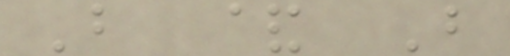B & B
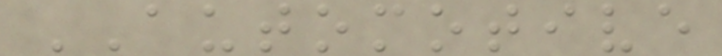AUTOMOTIVE
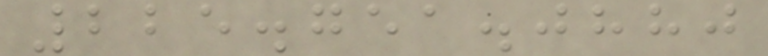225.751.0880
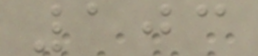103
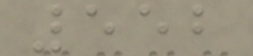552
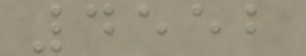4552
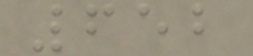652
